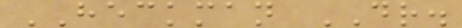HECKMAN DR.
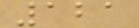121
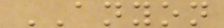ANYON
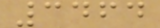3464
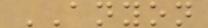ANYON
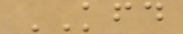KFD
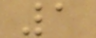1
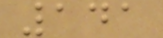141
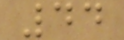44
